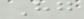Hg
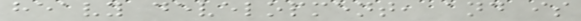heavy development, and is
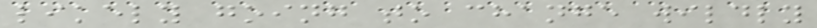likely going to change wildly
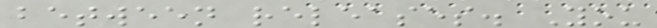between releases. You
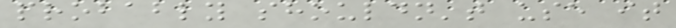probably shouldn't use it
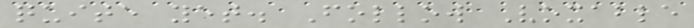quite yet. Follow Voxable
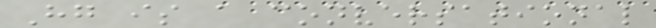Hg is a conversational
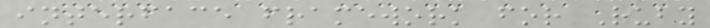interface framework for Ruby
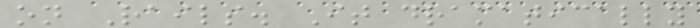on Rails. It dramatically
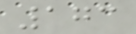173
